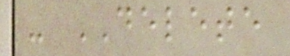- DELETE
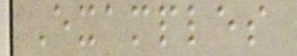Examples
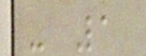- 1
